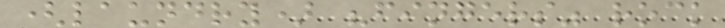(laundry) "fingers" rock
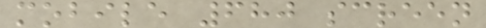mobile 680 screen
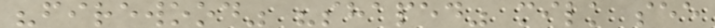"firewood" "shaped" milk see
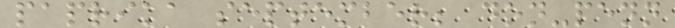paprika september; don-penn
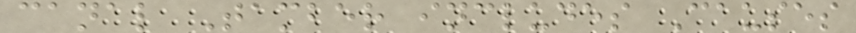canal Tamber includes Causes
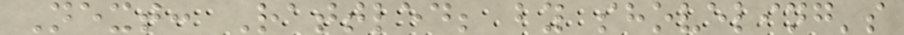Next: Rattled; by shoveling's
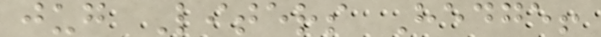jug Liters Hedge!
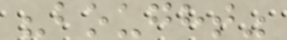"bought"
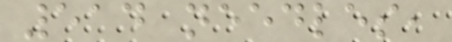514 needles,
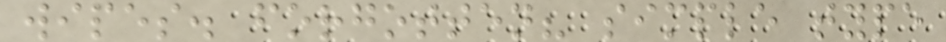wipes. forgotten? simple type
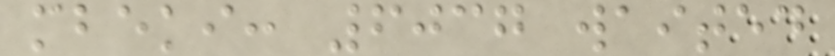mbeki: 6037 waited
